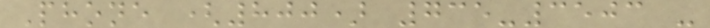Phone (800) 735-3503 -
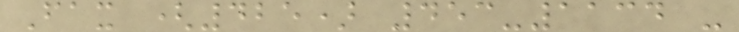Fax (425) 453-1134 -
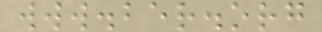www.ber.org
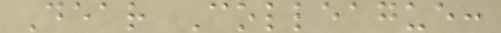Dear Colleague:
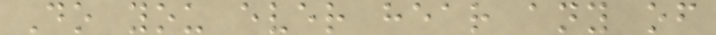Do you ever hear any of
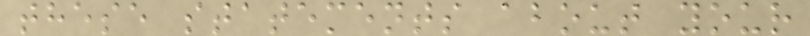these statements about your
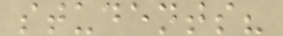students?
